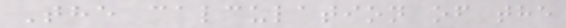The calculation of the
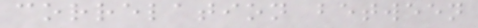correlation between
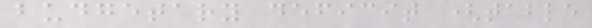budgetary deficit (table
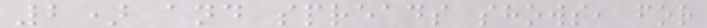2) and spreads shows, for
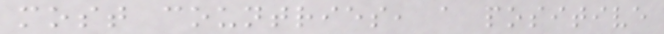most countries, a positive
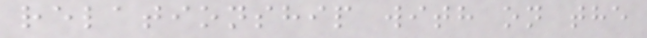relationship with on the
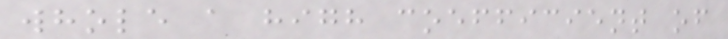whole a high coefficient of
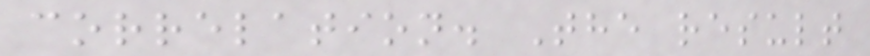correlation. The result
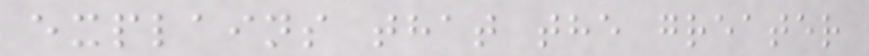explains that the greater
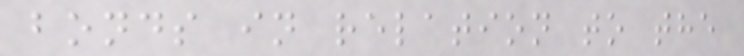bonds in relation to the
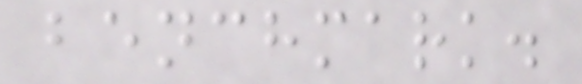benchmark.
